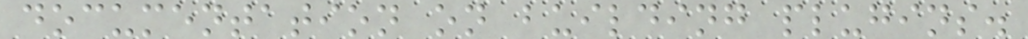documentation on building plugins.
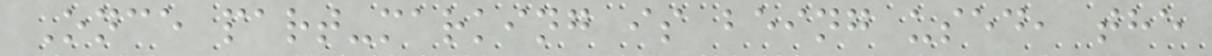Once part-marking is being used, the
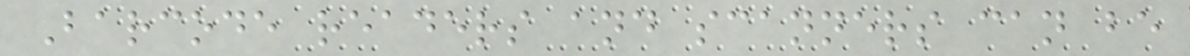Barcode readers and scanners can be
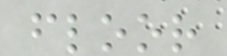floor
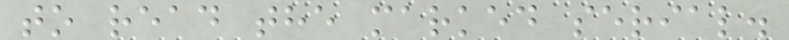to read the marked serial.
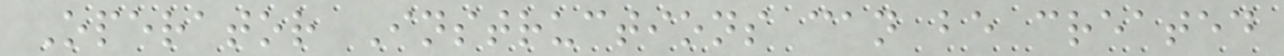Operator Instructions can be created
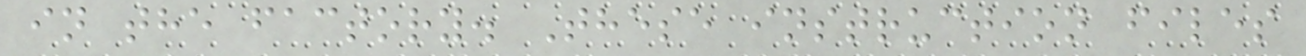in the factory. These instruction files
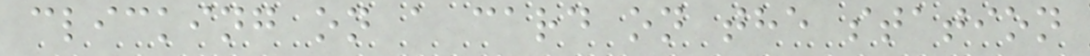clicking on a card on the station
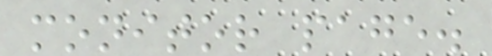monitor page.
